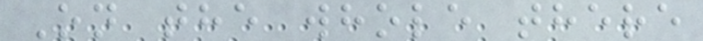On the whole there
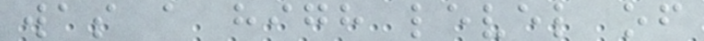was a high level of
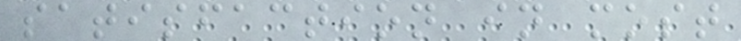satisfaction in most
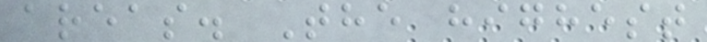areas. The highest
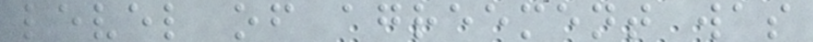level of agreement was
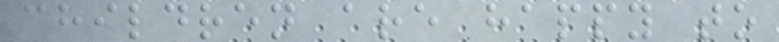children are happy to
